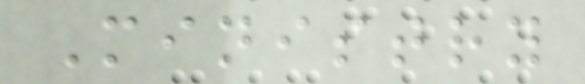Ministry
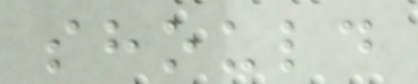should
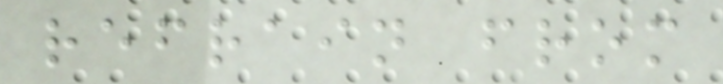refrain from
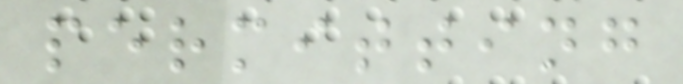permitting
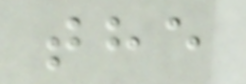the
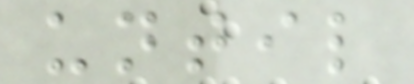until
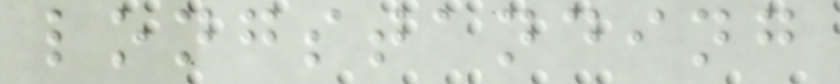longstanding
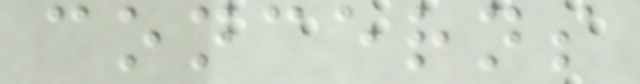concerns
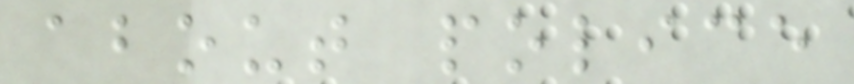about police
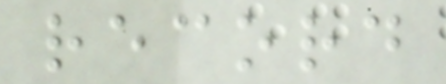record
